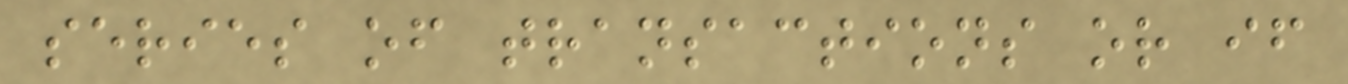series of transactions or if
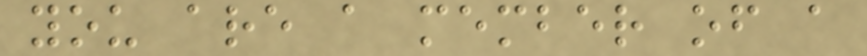you are a member of a
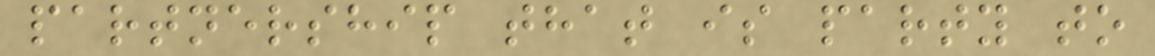partnership that is party to
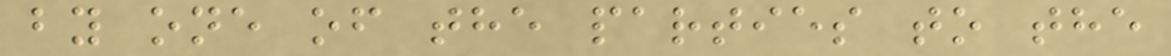by one of the parties to the
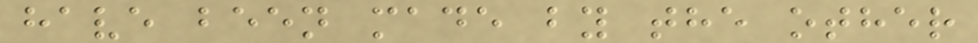have been made by the other
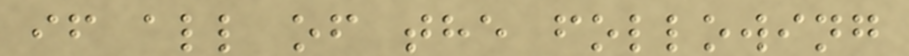if all of the following
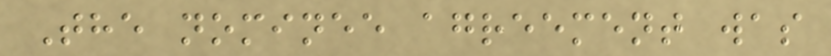The nominee agreement was
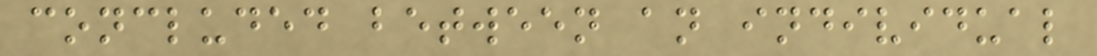concluded between an individual
